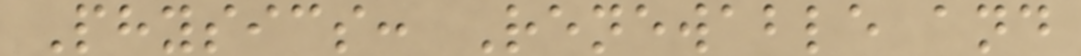Physics: Renewable and
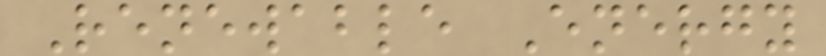Renewable Energy
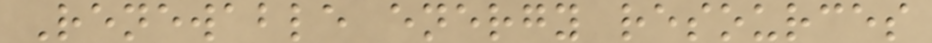Renewable energy resources
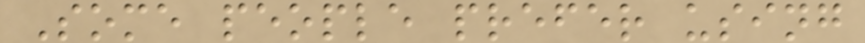Some people prefer using
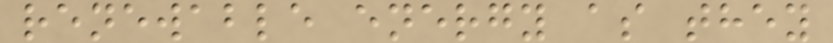renewable energy as they
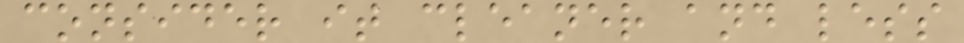consider it cleaner and less
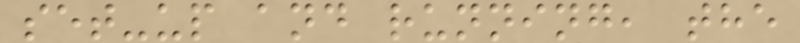set-up and running, the
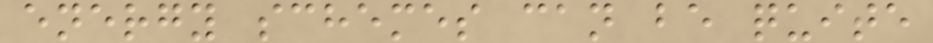energy schemes can be quite
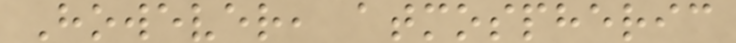However, atmospheric
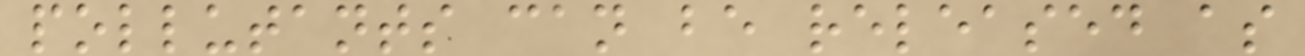pollutants can be released as
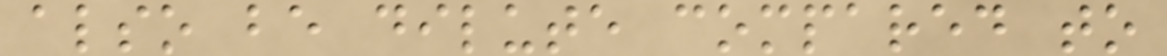also be dilute compared to
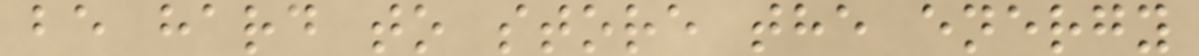be hard to store the energy
